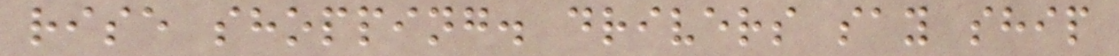rise shopping. drivers say ship
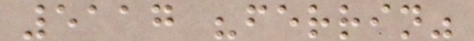5117 "ferrin"
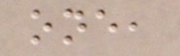one,
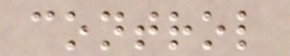control
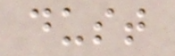dust
